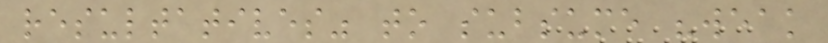resultatives" to subsume "weak
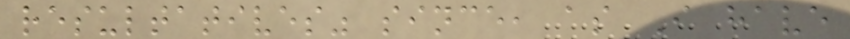resultatives" since, as I have
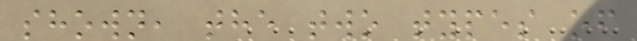shown, the two types of
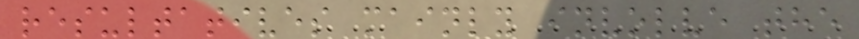resultatives mainly involve the
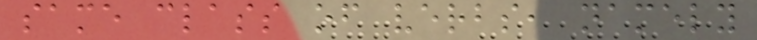same class of verbs, namely
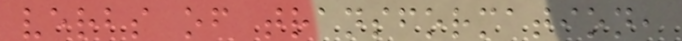verbs of transformation,
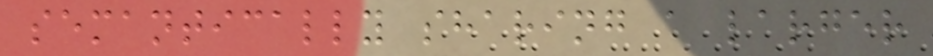semantically sharing a larger
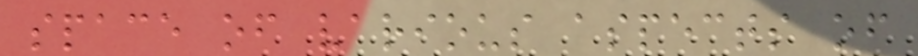space of various aspects of
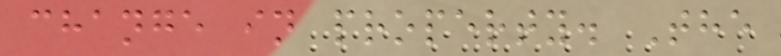change in property. The
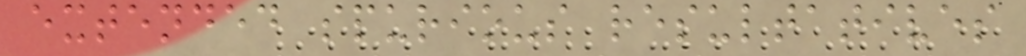extended spurious resultatives
